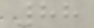88
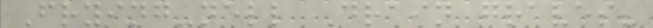Frying-nell Drain graves?
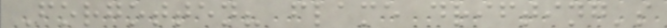Forgotten? flame drifting's
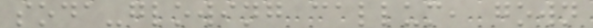soda-glowing callum, gown
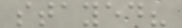stayed?
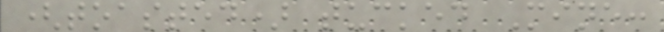(toasted) tucked Mine:
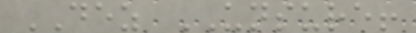DEZ UNSURE!
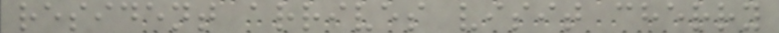resident arrives visit cherry
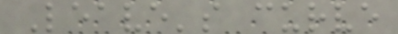Leave's curve
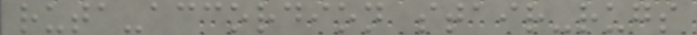ruta-accordion stair-rugs
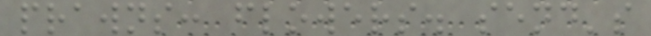prawns: flowers. send's
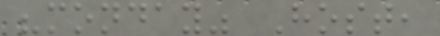"monday" Host,
